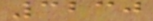3230
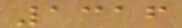1316
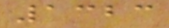1323
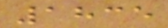1835
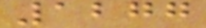1277
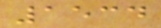1534
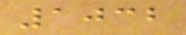1032
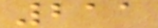211
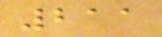211
